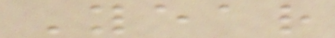Year
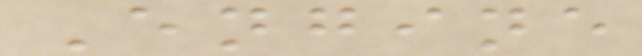Engine
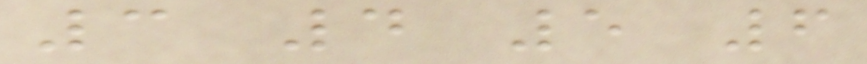3 4 5 6
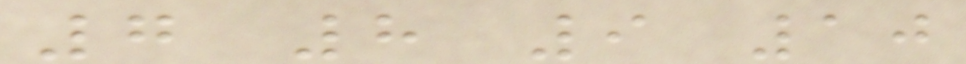7 8 9 10
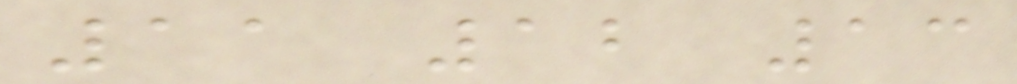11 12 13
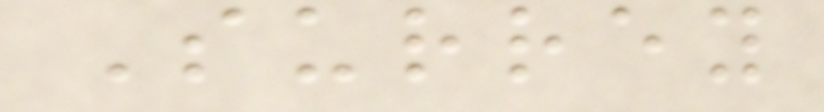Surrey
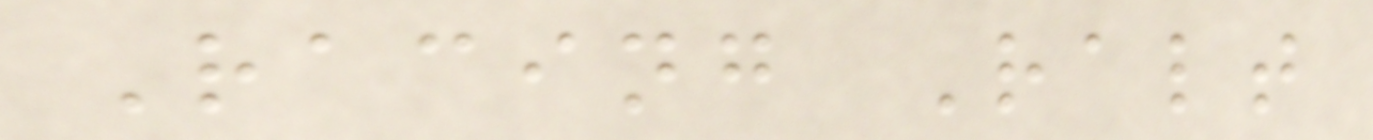Racing Ralt
